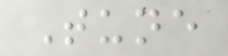Tune
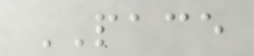PACE
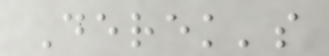Derek's
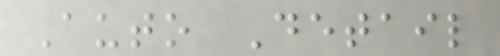Auto Detail
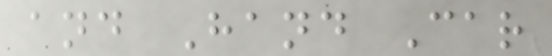and Hand Car
